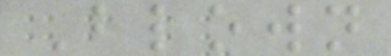Blown
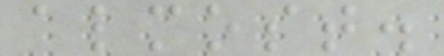almost.
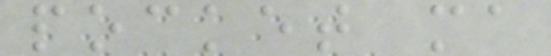pocket ma
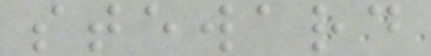steward
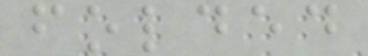folded
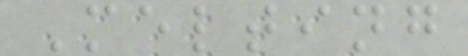Melting
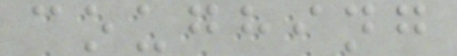coughing
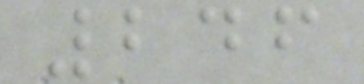246
